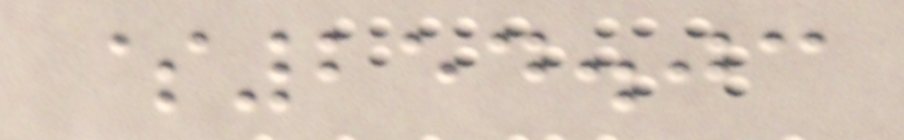$254.03
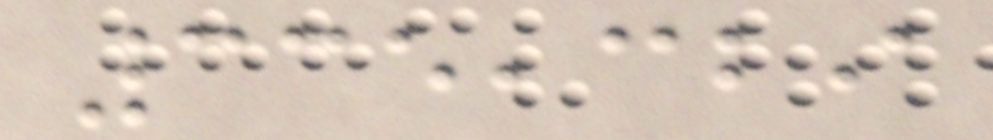335,329
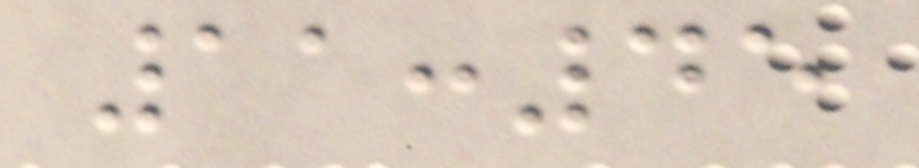11:45
